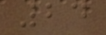24
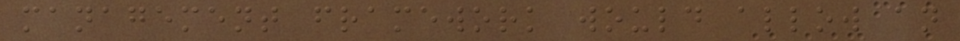management framework would allow an
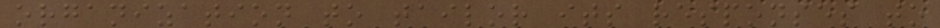organization to tailor its responses to
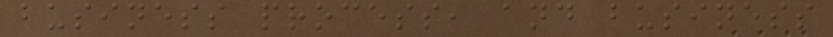business process, and business
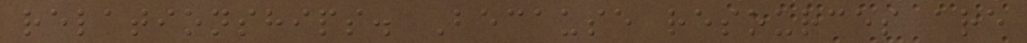relationships. Because resources are
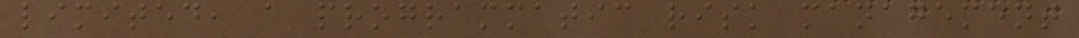limited, a programmatic risk management
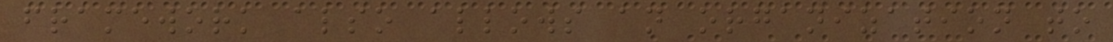framework also allows an organization to
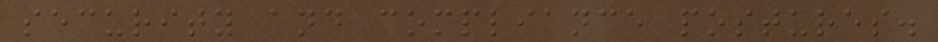security and compliance postures.
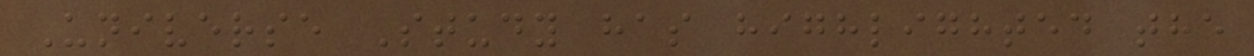Universe Study has highlighted the
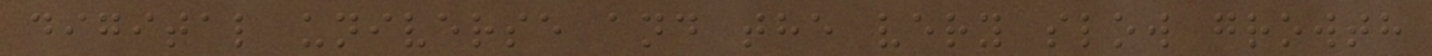digital universe and the very slow growth
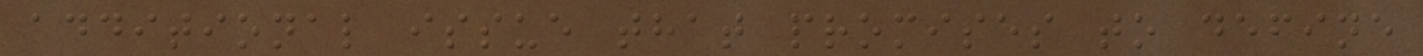additional issue that promises to define
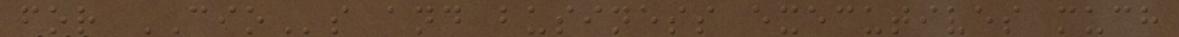for CIOs and business executives much
